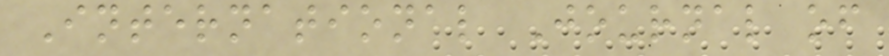International Journal of
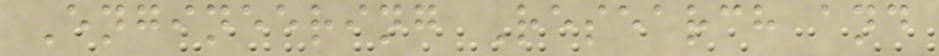Engineering Research and
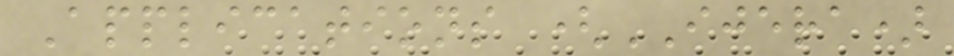Applications (IJERA)
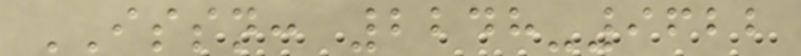ISSN: 2248-9622
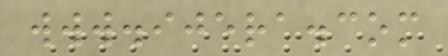www.ijera.com
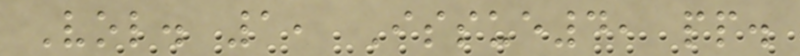Vol. 1, Issue4, pp.
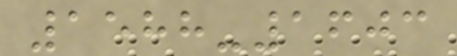1588-1603
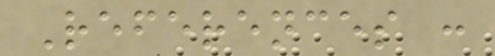References :
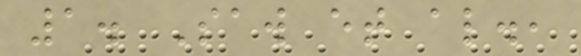1. Saw et al.,
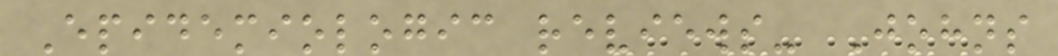Epidemiologic reviews- Johns
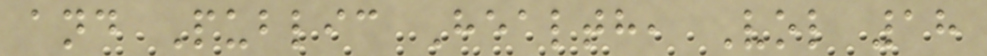and Public Health, Vol 18
